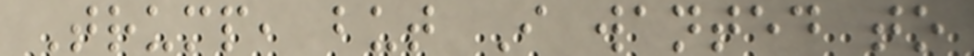Trump, but I wanted to
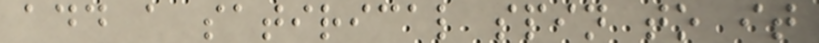add a satirical spin to it
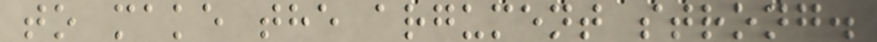to make the argument strong.
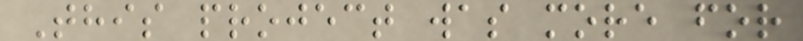This project was more for
